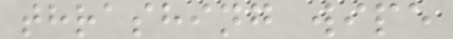thrashing wipe
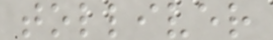tolliver
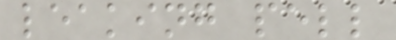leaking pell
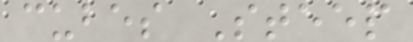cubes Steep
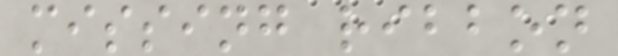missing ribbon
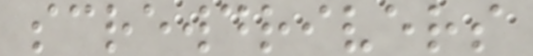screwdrivers
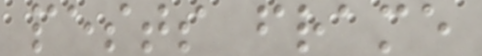pests frame
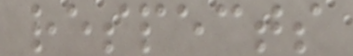respects
